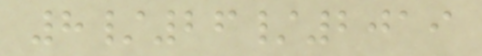8/26/2019
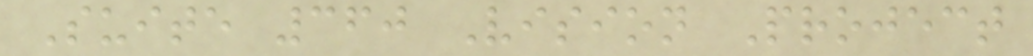Suite 360 Vision Project
